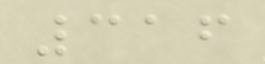316
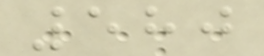580
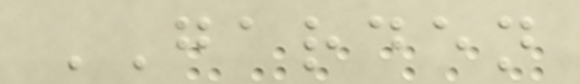GARDEN
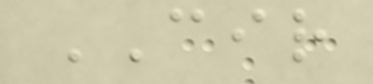CIR
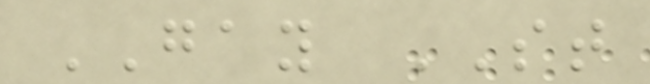GAY ST
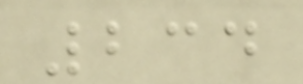234
